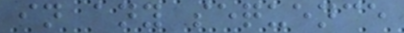in any sequence
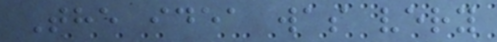The idea was very
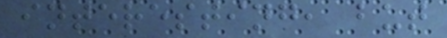interesting, but
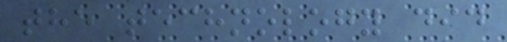the technology did
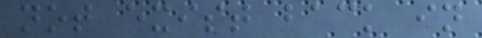not exist back in
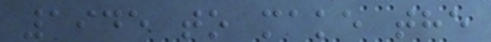1945 to make the
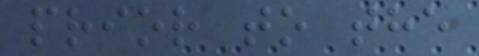prior to the
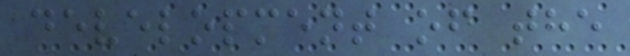development of the
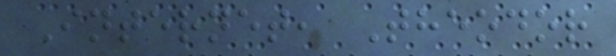Internet, Theodor
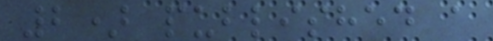2) published a
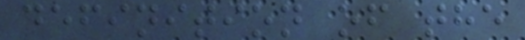definition of the
